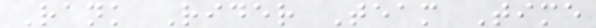Rank Rider Team Time
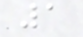1
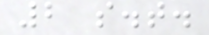2 s.t.
